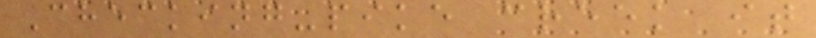Checking-pike creek it
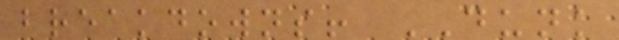breakdowns! DUNK
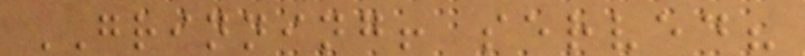GRINNING! served?
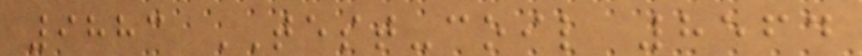9883 TEST-coil 8564
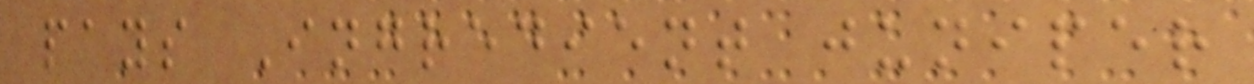pays Ingredient juniper
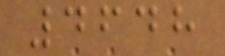4648
